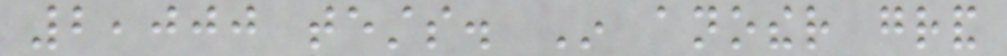2,000 tests. In another grand
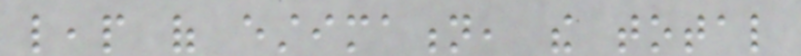leap of estimation, the total
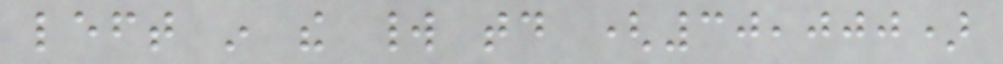left in the world today (30,000)
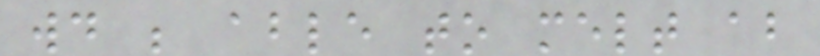would be able to melt about
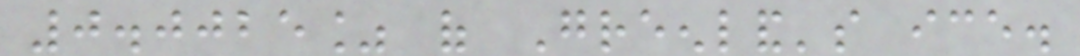0.0025% of Greenland's ice.
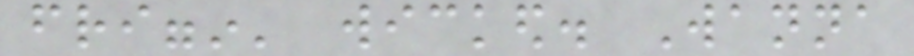friggin' wicked. Wanna
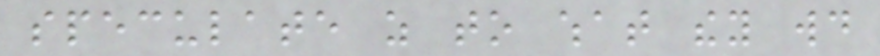speculate as to what they would
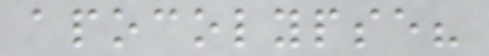apocolypse?
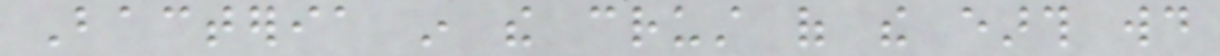Bacteria in the crust of the earth would
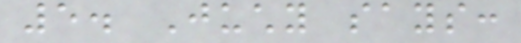5. Juchy says:
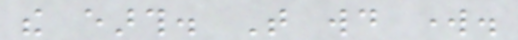the earth. That would work.
